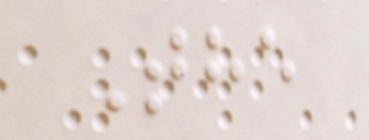The
